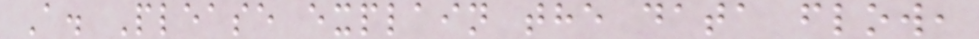A. Please explain the data flow,
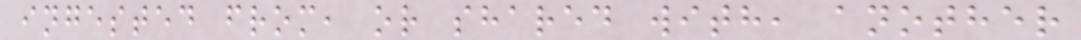ingested from, or shared with, another
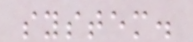system.
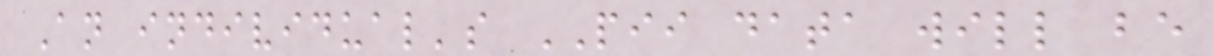An individual's PII data will be
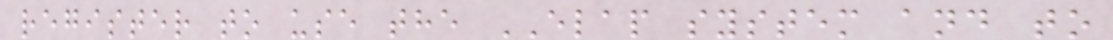register to use the ELAP system and to
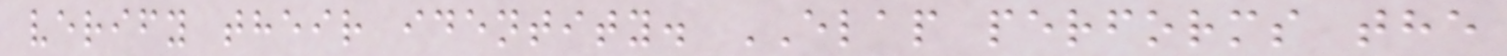verify their identity. ELAP performs the
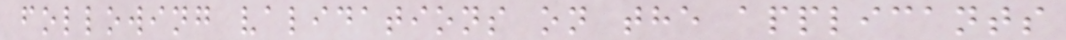following validations on the applicants
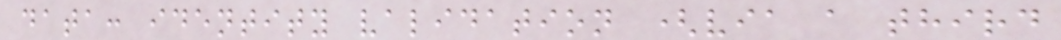data: identity validation (via a third
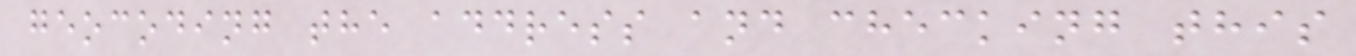geocoding the address and checking this
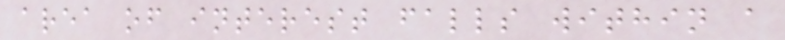area of interest falls within a
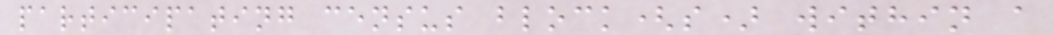participating census block(s) within a
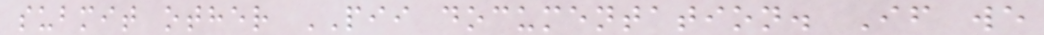submit other PII documentation. If we
